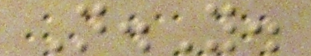N.Y.
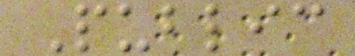Public
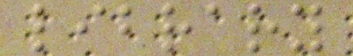library
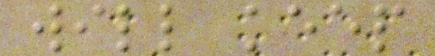will keep
